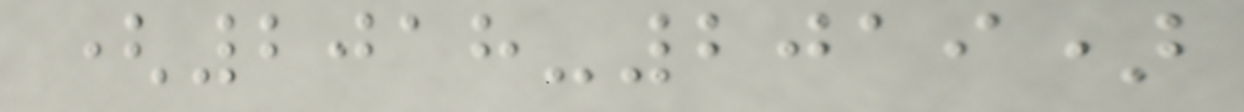(2018-2019)
